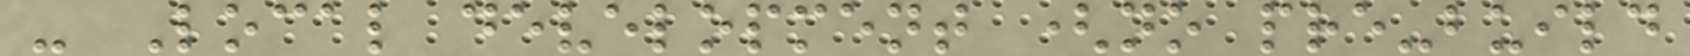- Local development (no pre-build
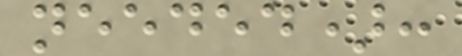needed):
